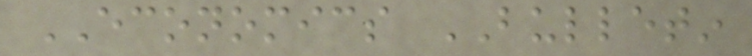ECONOMICS BULLETIN
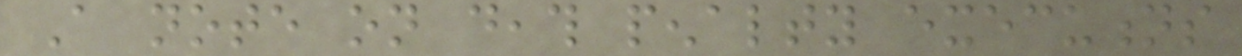A note on death penalty executions
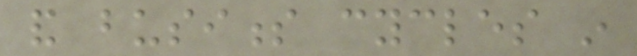and business cycles in
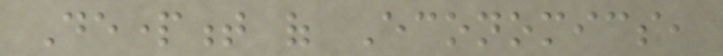Department of Economics,
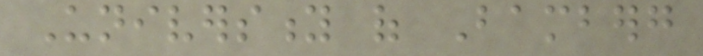University of Bamberg
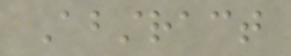Abstract
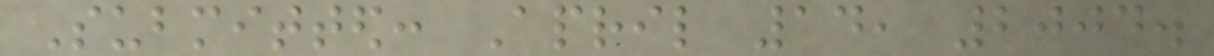Submitted: April 14, 2004.
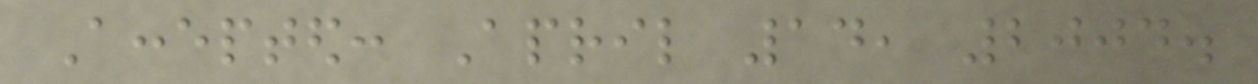Accepted: April 14, 2004.
